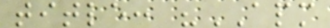title: "APM
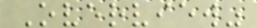Overview"
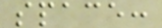space:
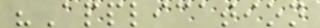"Application
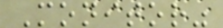Monitor"
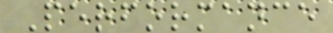Performance
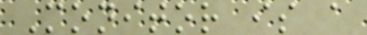Monitor is a
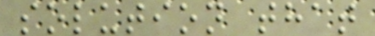solution that
